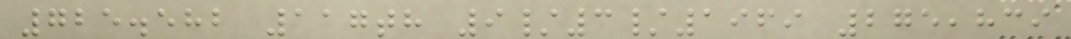725.582 117th 9/3/1969 275,839
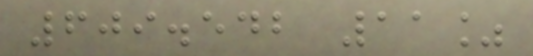609.542 11%
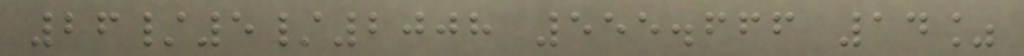26/5/2008 555.666 14%
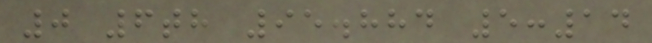0 6th 95.884 5:14
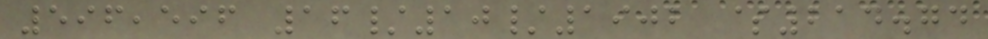596,596 16/10/1902 $214.74
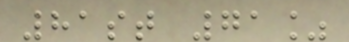81st 71%
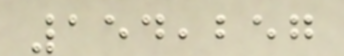154,257
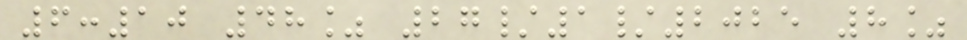6:10 48% 27/1/2025 8%
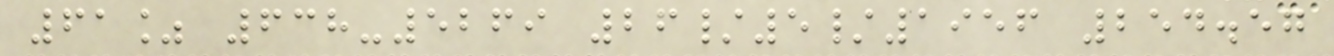61% 638-5269 26/5/1956 254.57
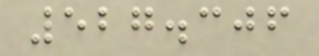527.306
